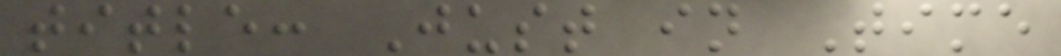title: Just in Time
